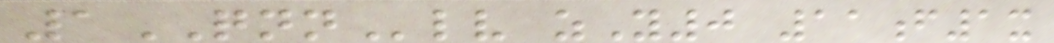1QNNlv zY0 11f1x
